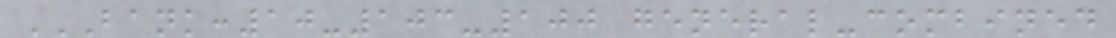BANK:10-103-100 GENERAL-COMBINED
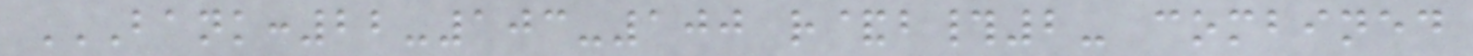BANK:22-103-100 R&B#2- COMBINED
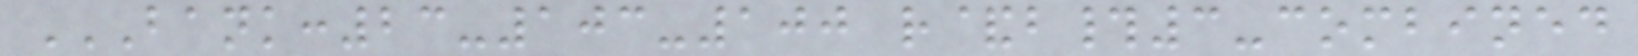BANK:23-103-100 R&B#3-COMBINED
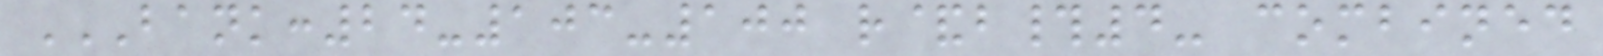BANK:24-103-100 R&B#4- COMBINED
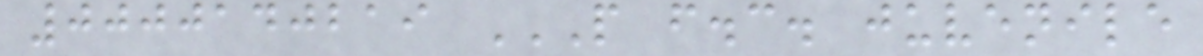0000140219 P F.C. JUVENILE
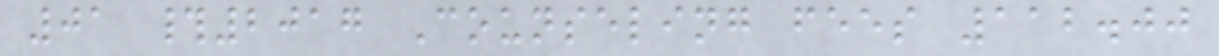01 #2017 Counseling fees 112.00
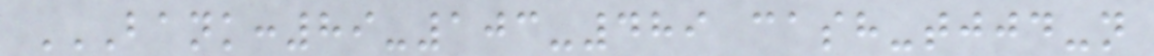BANK:89-103-489 CASH-TJJD-N
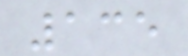135
